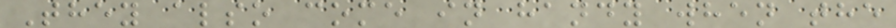They also come in handy when the
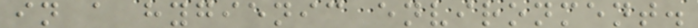in a hygienic environment.
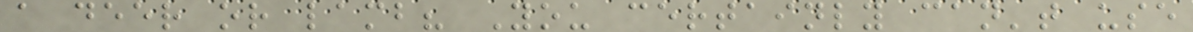a deer or lamb? You certainly can't use
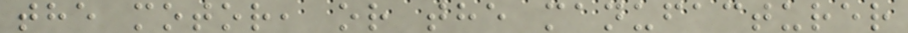the motor, or the manufacturer
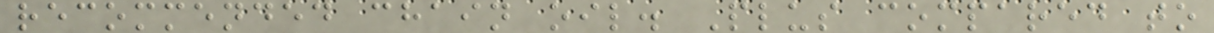recommended chain oil. Plus compared to
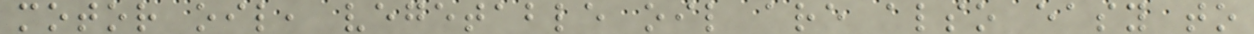motor oil, vegetable oil are also easy to
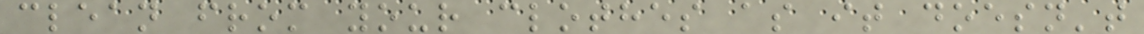clean from your clothes as it doesn't
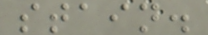stain.
